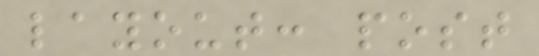layout: post
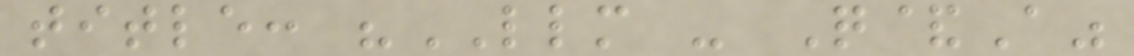title: "LLM - Q&A"
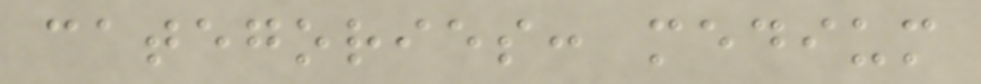categories: medium
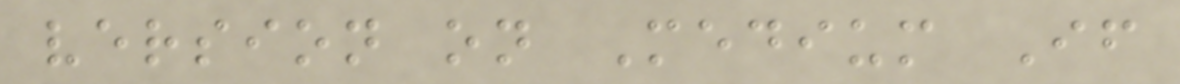version on Medium If
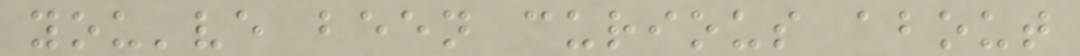you've been curious about
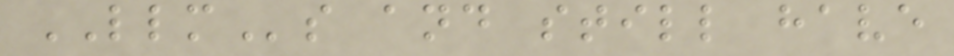LLMs and still have
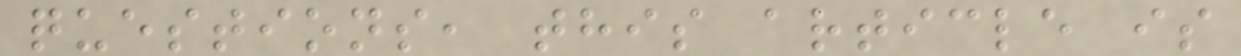questions, this article is
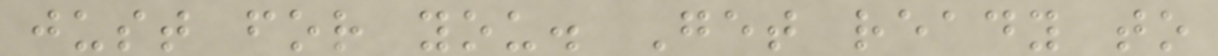just for you. Get ready to
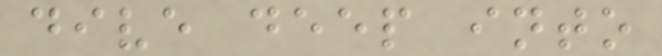dive deep into
